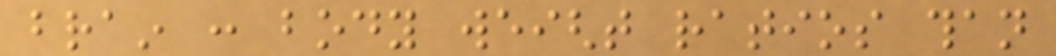brain : body weight ratios than
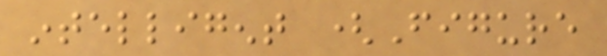intelligent (Figure
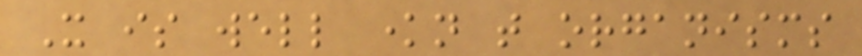It is well known that organisms
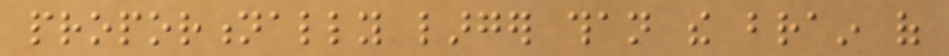proportionally larger than the brain of
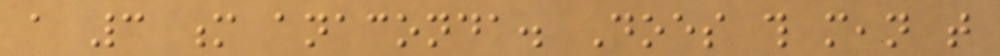a 3 m anaconda. Does this mean that
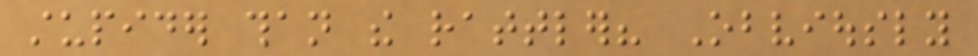stupider than the rattler? Obviously
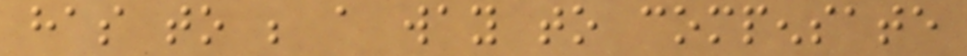has to be a way to compensate
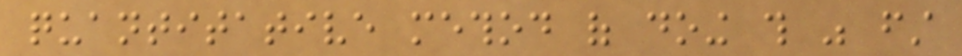quantitative method of doing this was first
